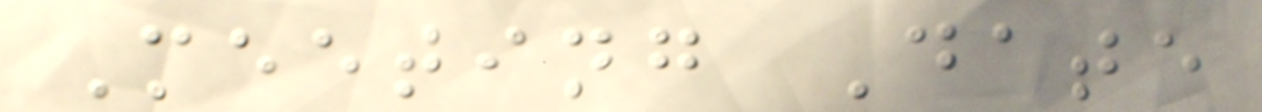Meeting Date
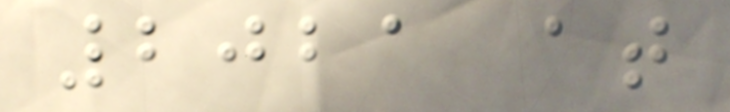2021 at
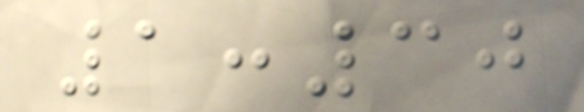1:30
